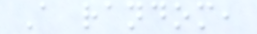A random,
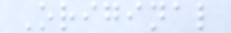Original
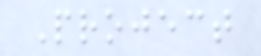Project
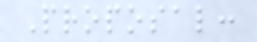Proposal:
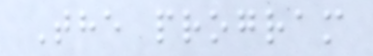The program
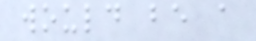would be a
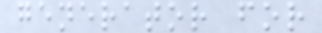generator for
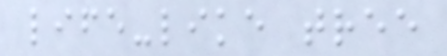life-like tree
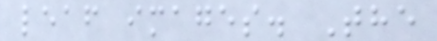leaf images. The
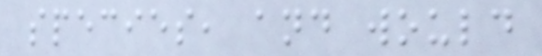species, and would
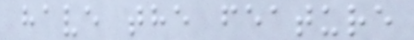have the feature
